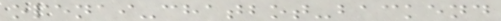openai-chatbot-backend
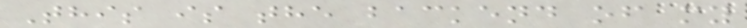This is the backend of my
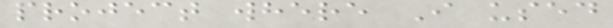project where I used
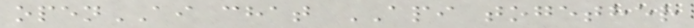openAI chat API together
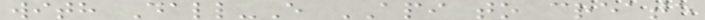with Dall-E API to create
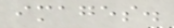images.
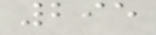295
